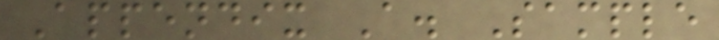Appendix A. Sample
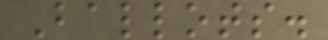Ballots.
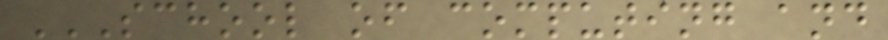SCHOOL OF COMPUTING AND
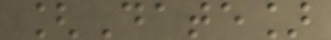[Date]
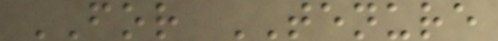FOR TENURE
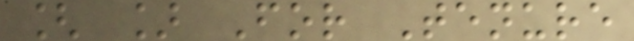[ ] For Tenure
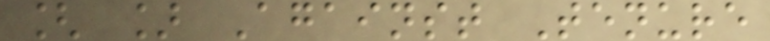[ ] Against Tenure
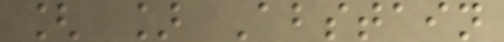[ ] Abstain
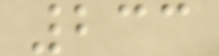233
